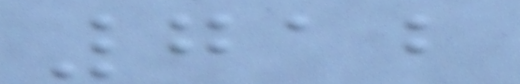712
